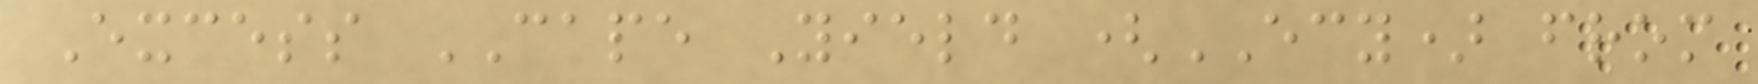Excess CAPE Yield (ECY) from
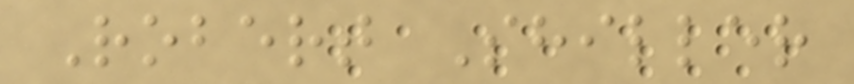Robert Shiller
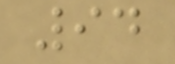94
